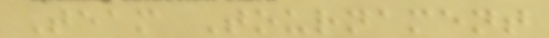Team Tournament
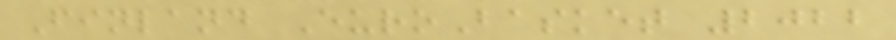Finland EuroBasket 2022
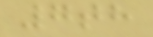7th
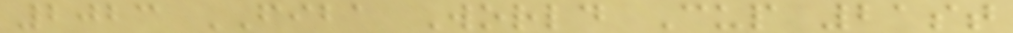2023 FIBA World Cup 21st
